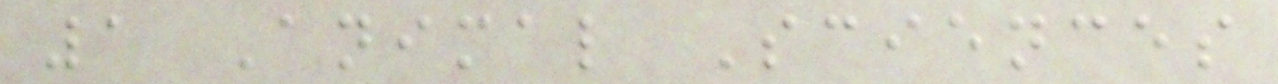1 Animal Sciences
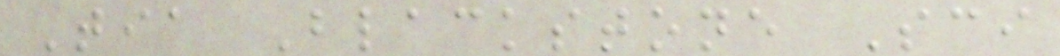Tia Blackstone Sci
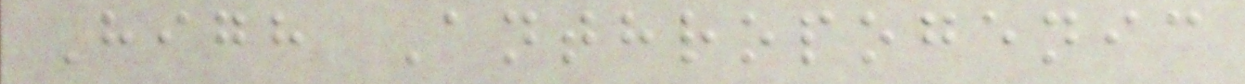High Anthropogenic
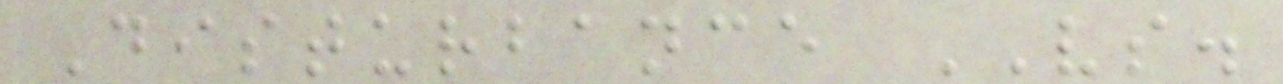Disturbance VS.
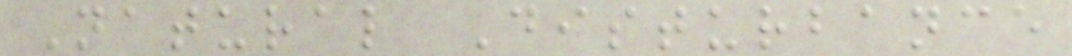Natural Disturbance
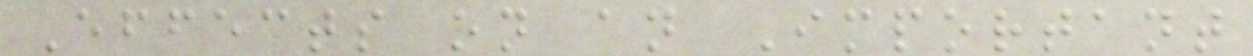Effects on an Important
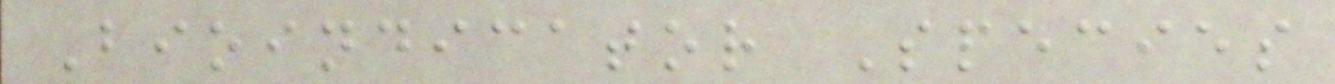Bioindicator Species
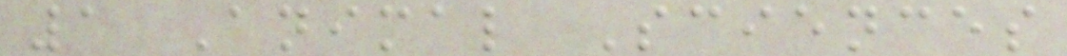1 Animal Sciences
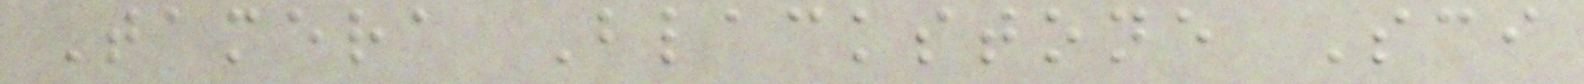Tamera Blackstone Sci
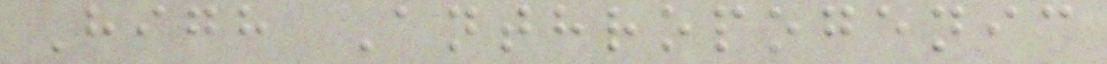High Anthropogenic
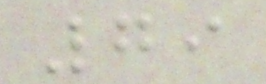79
